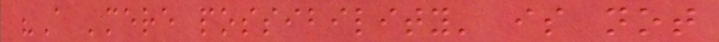"A 'mere possibility' is not
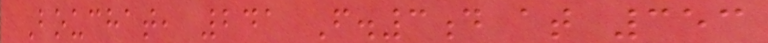Bouchat, 241 F.3d at 353
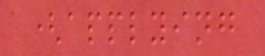(applying
